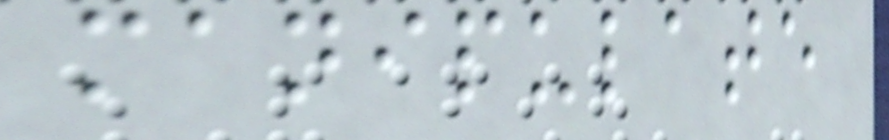manipulate
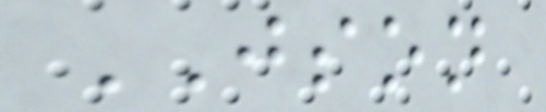JSON
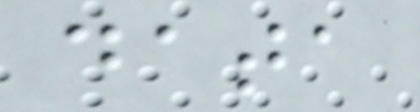data
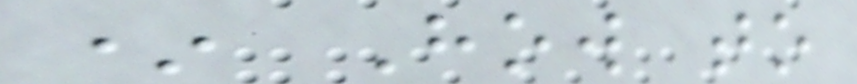* How to
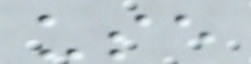use
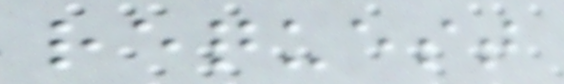request
